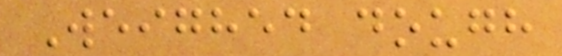Weighed dough
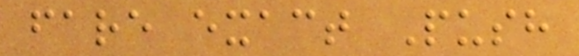fare exact Push
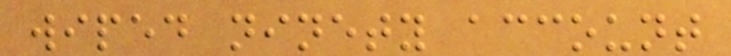wiped ninety account
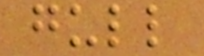gull
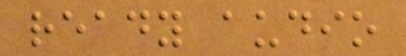ready audio
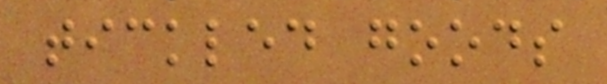tickled goods
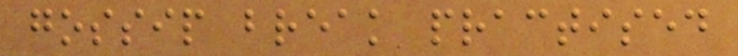gossip break practised
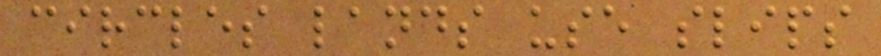circles lands use slips
